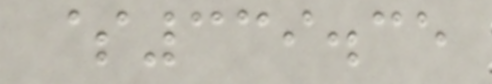$339.35
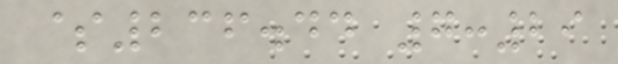$236.44 7:29
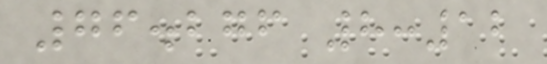76.276 8:12
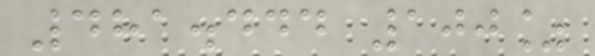481.444 100%
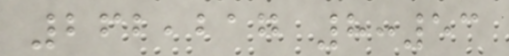262,217 8:53
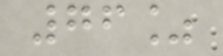76%
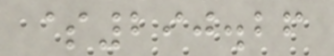$290.26
